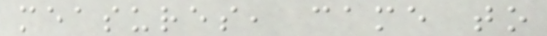measures, came to
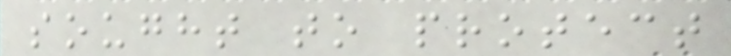sought to protect
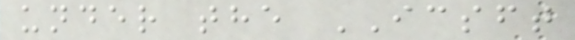under the ICSFT
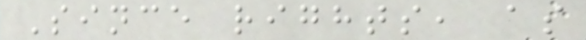Since rights, as
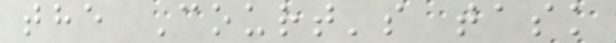the Court's task
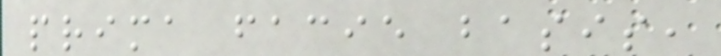prima facie basis,
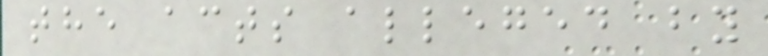the acts alleged by
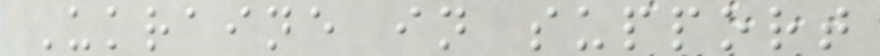Ukraine in support
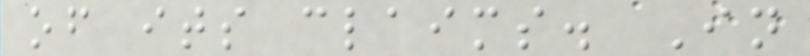of its claims. In
